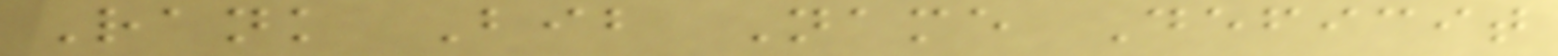Rank Bib Name Deficit
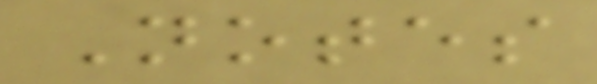Notes
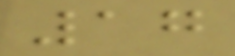17
